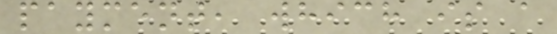payment, which is a
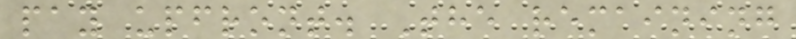pay upfront. The remaining
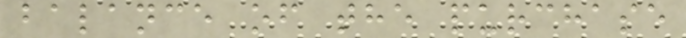balance of the purchase
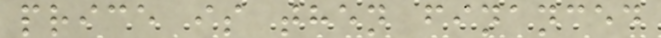price is then financed
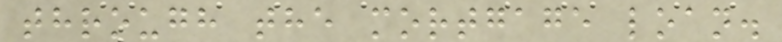through the mortgage loan.
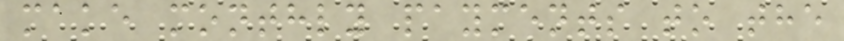make monthly payments to the
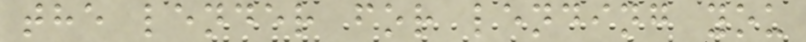the lender for lending you
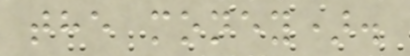the money).
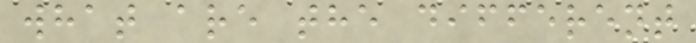what are the different
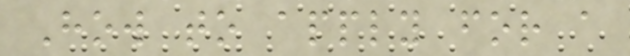How to apply for a
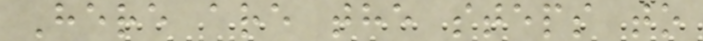Here are the steps to
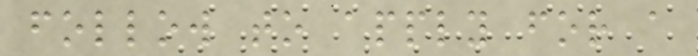follow to apply for a
